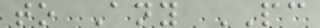to Any PC
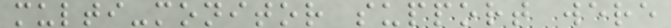multi-monitor support were
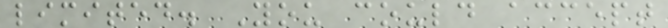limited. You could accept
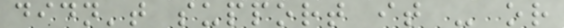didn't support it - or
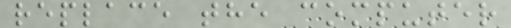replace the computer
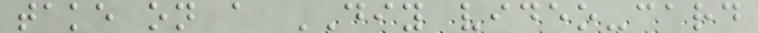take on a DIY video-card
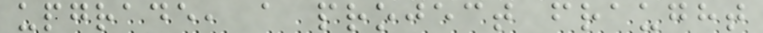upgrade, a project fraught
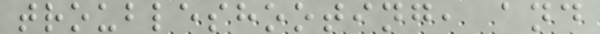troubleshooting, and
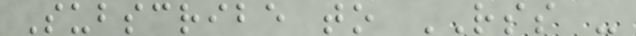Subscribe to RSS -
